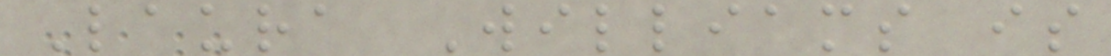Laura Williams is
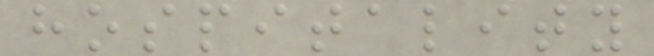hospitality
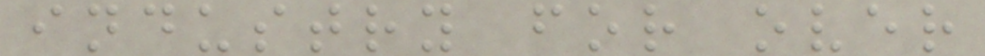industry for over
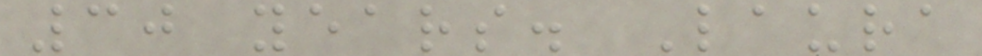30 years. Laura
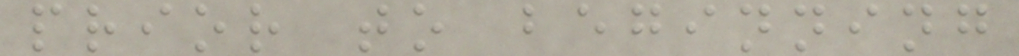prior to beginning
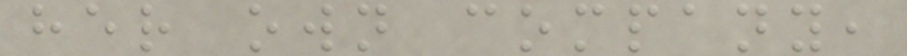her own company,
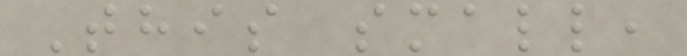This small,
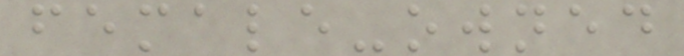female-owned
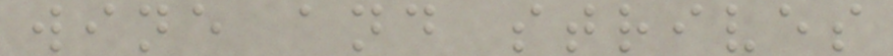wine and strives
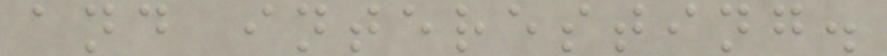and interesting.
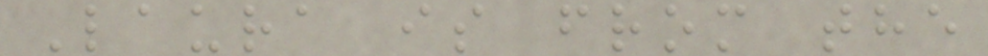Laura is from the
